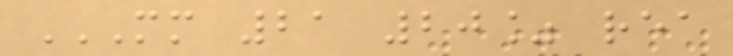MM 21 20% REA
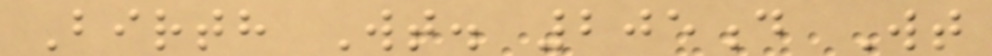Birth Wt. 205d Wt
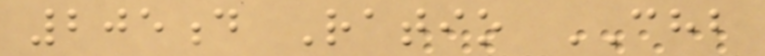205d Ratio CHB
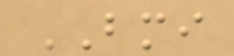BMI
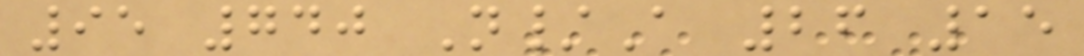95 740 N/A 26 15
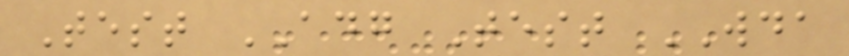Test ADG Test WDA
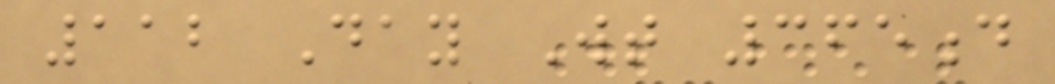112 Day Wt 365d
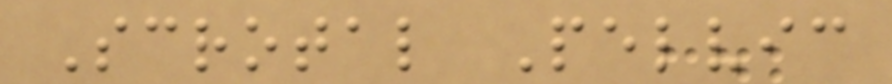Scrotal Pelvic
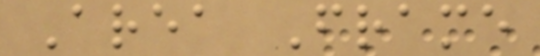Area Frame
